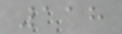118
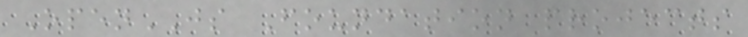OpenJS Foundation projects
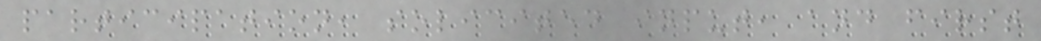participation, solicited input, and first
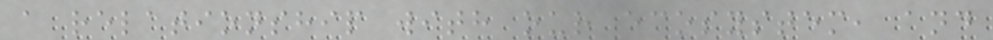a relationship with our ecosystem, and
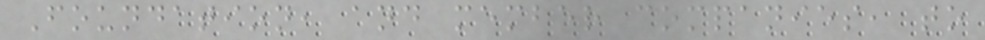Foundation, and member companies, to
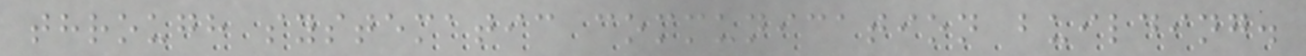through systematic communication building.
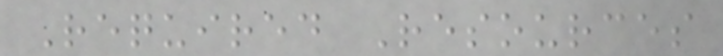Required Resources
